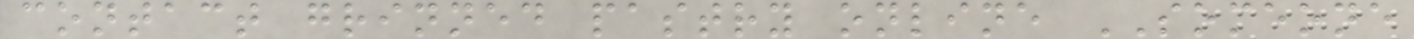contact grinned pastry online SOMEONE
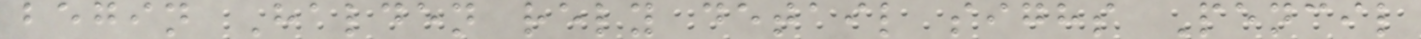begin Halden rely detail sighs Pencil
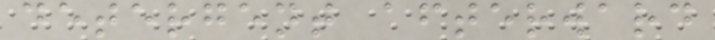detergent afterward
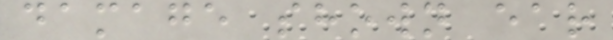damage shown ear
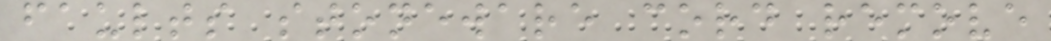faults stoneware cord remove
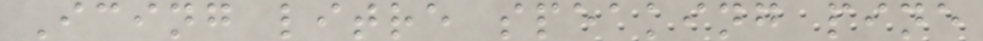Icing litre speaking pine
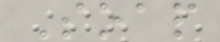Soap
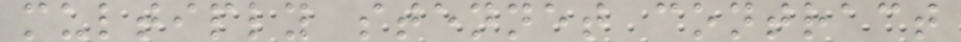multiply stennet contract
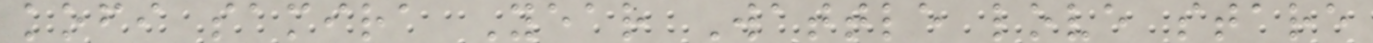kofi samira Year Wattle love stare
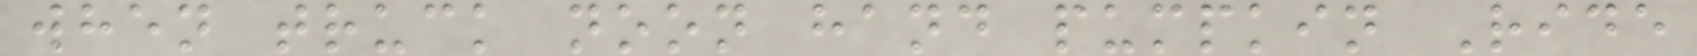when truck noon hand pumpkin Ride
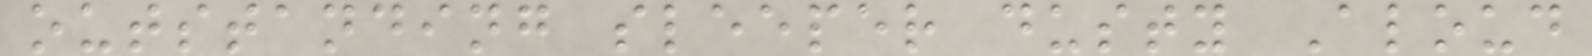outstanding sleeper dusty Aloud
